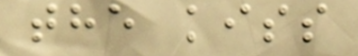the kiss
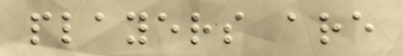players are
